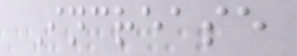Increase
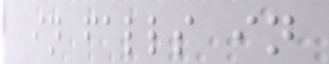in falls in
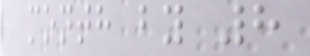month by 8
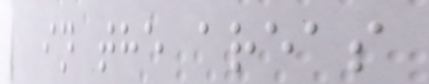in the areas
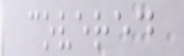covered
